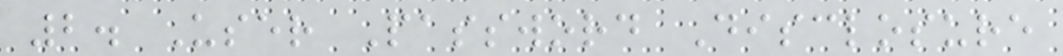2. User Password Disclosure
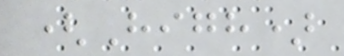(High)
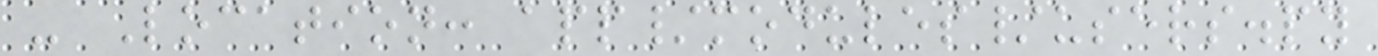- Location: app/modules/users.py
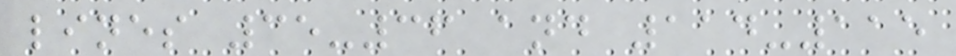lines 35-36 and 114-115
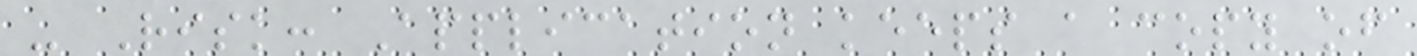- Risk: Application keeps a copy of
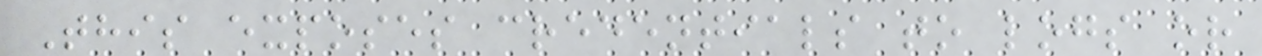This exposes credentials to logs or
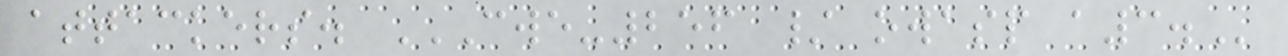attackers. CWE-256 / OWASP A3.
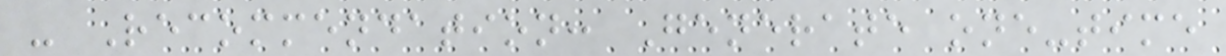- Recommendation: Generate one-time
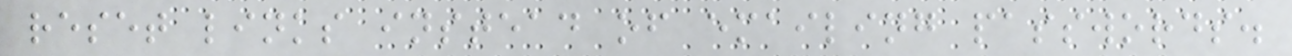reset links instead of emailing passwords.
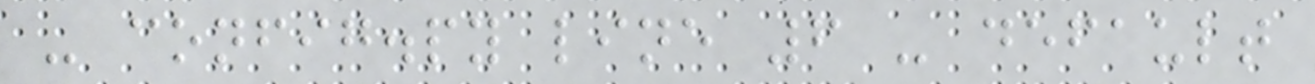- config.py line 6 - default
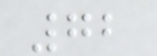72
